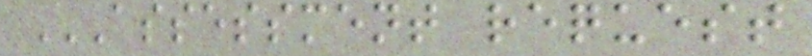ASSESSMENT REQUEST
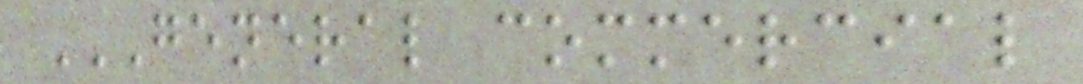GENERAL COMMERCIAL
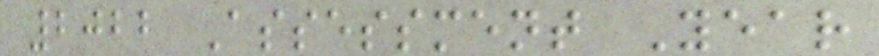2022 Assessment Year
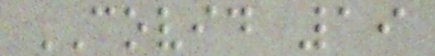COVID 19
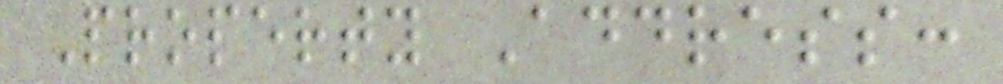Property Address:
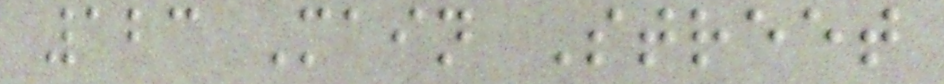123 Main Street
